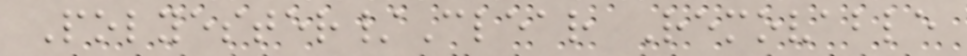Polyester/Clear Removable
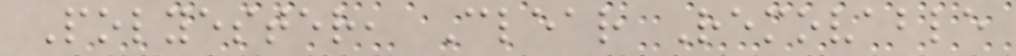Polyester, Clear Removable
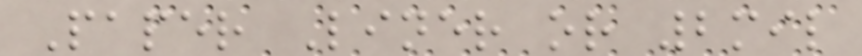Paper Liner or 2mil
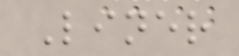Liner
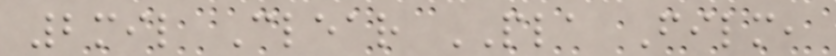2mil Clear PLA Film,
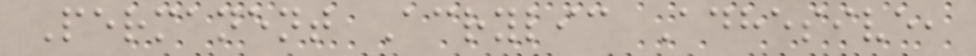Permanent Acrylic Adhesive,
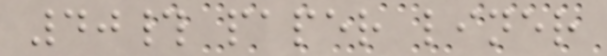40# paper liner
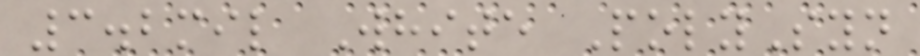3.2mil White PolySyn
